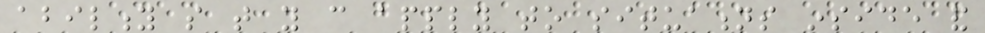ability so that you can apply to situations inside and
